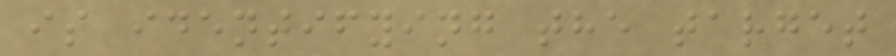is identifying the target
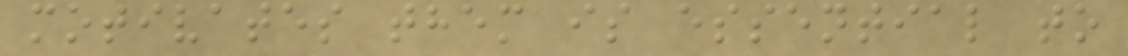motivates them is essential to
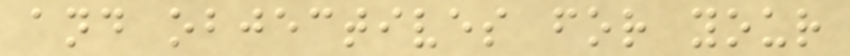and objectives for your
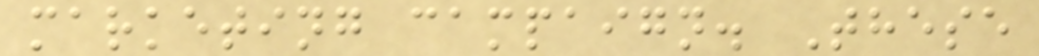marketing campaign. These
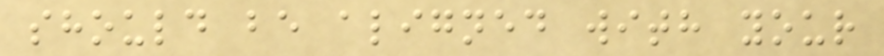should be aligned with your
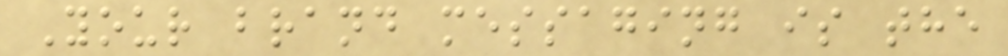Your brand messaging is the
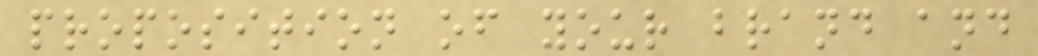proposition of your brand and
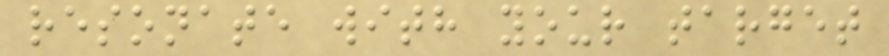resonate with your target
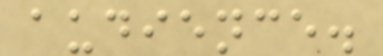audience.
